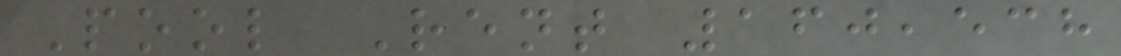Pool Rent 160,538
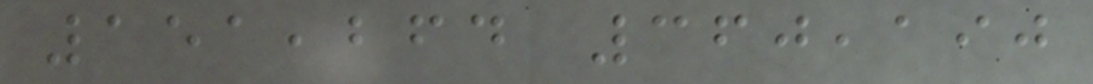151,264 360,190
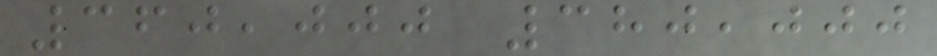360,000 380,000
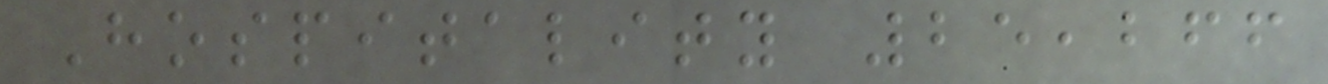Hospitality 25,266
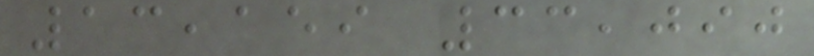13,159 33,090
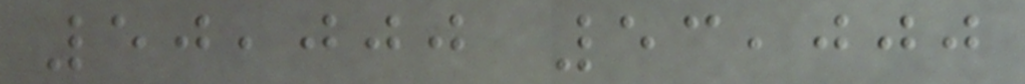50,000 53,000
